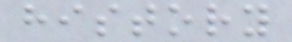history
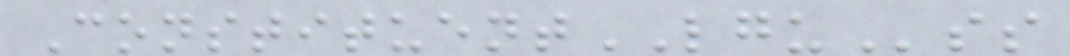ConstituentLGUss
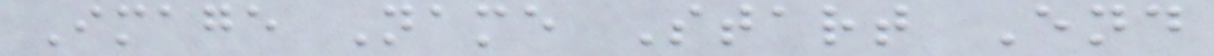Image Name Start End
